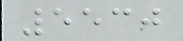5530
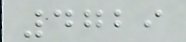4729
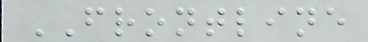FRONTLINE
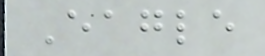Eagle
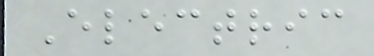Electric
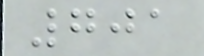701
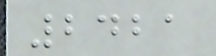2421
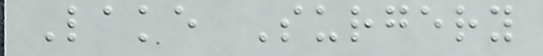Lake Surgery
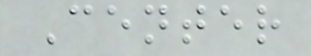Center
